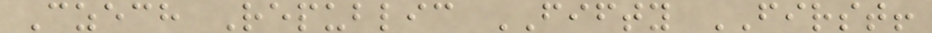Czech Republic FIFTY FIRST!
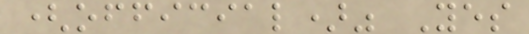(official)" Yes
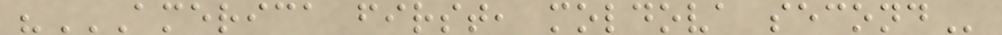"AMERICA FIRST, MOLDOVA SECOND
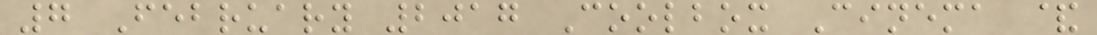7 February 2017 Coolbox Cinema &
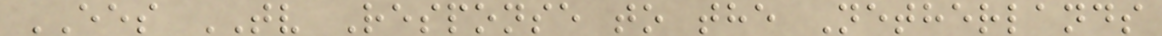EES TV Response to the Netherlands
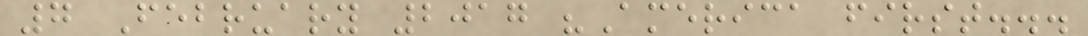7 February 2017 "America first...
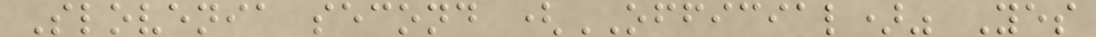Slovenia second (OFFICIAL)" Yes
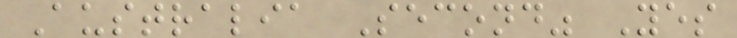Australia Second" Yes
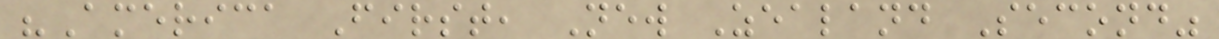"America First, New Zealand Second"
